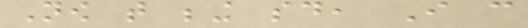Now that being said, I can
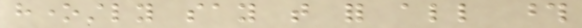honestly say that for all those
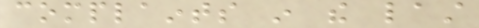complaints in the last
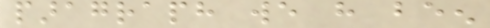paragraph we have been
